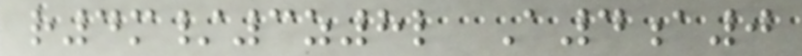r4m/3z8l A4a0
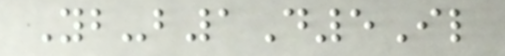Yb-b1D5Il
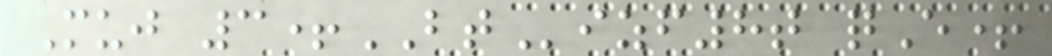Muj 3+BTizf8t qE+
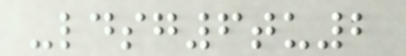-ldsg6tu2
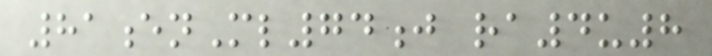81enMl74j ra4u8
